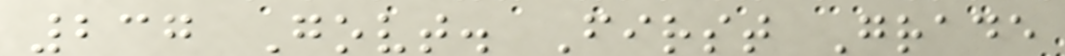237 Govt. First Grade
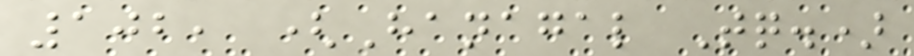102, (Hanagal Tq.)
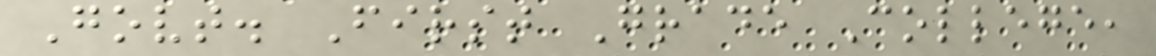Govt. First Grade College,
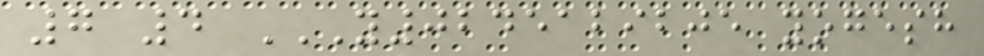7 4 Y0245129205 YOGESH
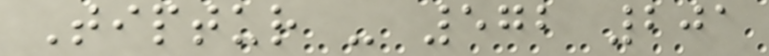Tiptur - 572 201
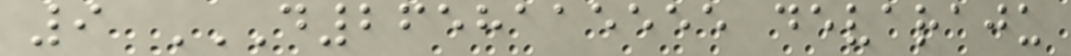9 D2658115555 DEVARAJU
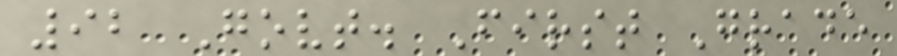92 Govt. First Grade
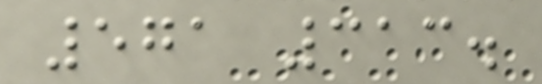571 313.
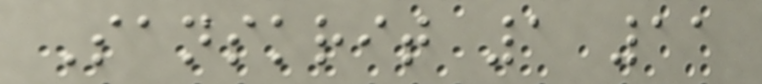Sanskrit 1 11
